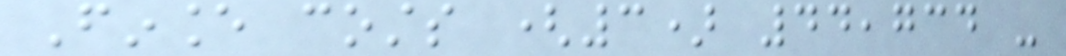Finance costs (3) 44,734 -
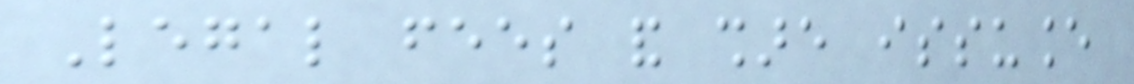Legal fees and share issuance
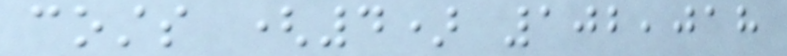costs (4) 102,018
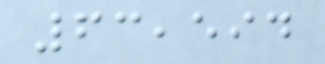63,594
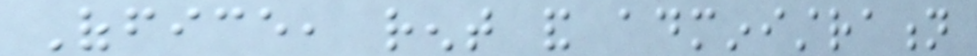Office, rent and administration
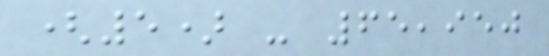(5) - 65,950
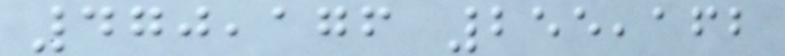470,176 255,162
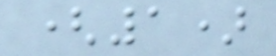(1)
